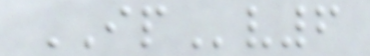IPv6
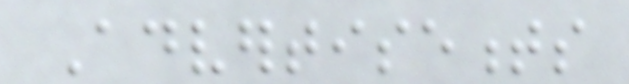Advertisements
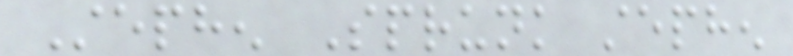Stephen Sprunk stephen
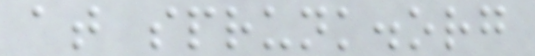at sprunk.org
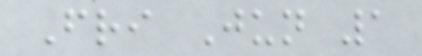Fri Jun 1
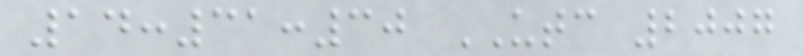14:31:30 UTC 2007
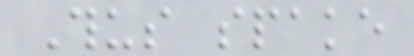Thus spake
